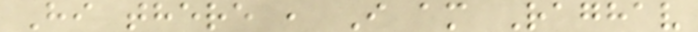Hi there , I am Raghav
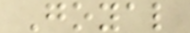Goyal
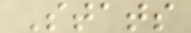Stats
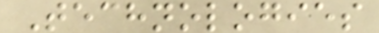Technologies
